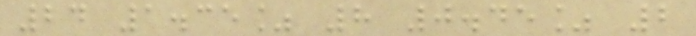24 1.35% 8 0.45% 2
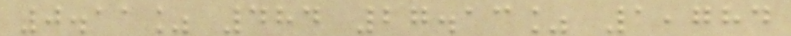0.11% 484 27.13% 1,784
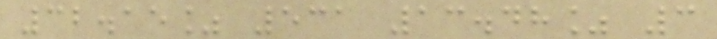32.15% 531 13.48% 3
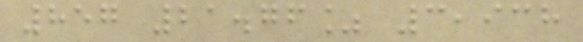857 21.76% 3,938
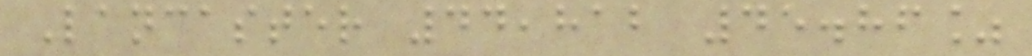Lancaster 44,812 45.86%
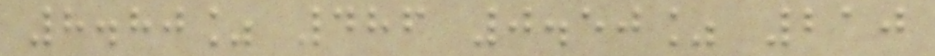8.80% 486 0.50% 210
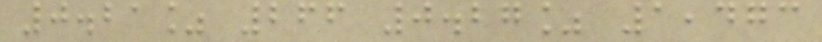0.21% 266 0.27% 1,473
